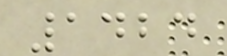1424
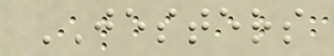JESTERS
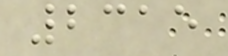2315
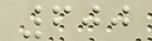600
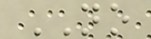NO
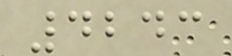4243
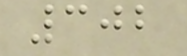302
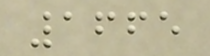1665
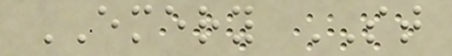EMERY ST
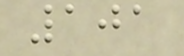101
